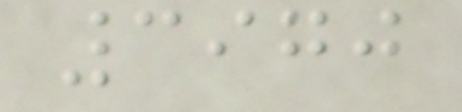3970
